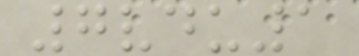7vdu1
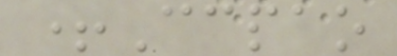+Ccpao
